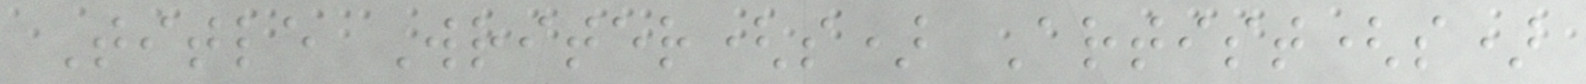Title Writer(s) Artist(s)
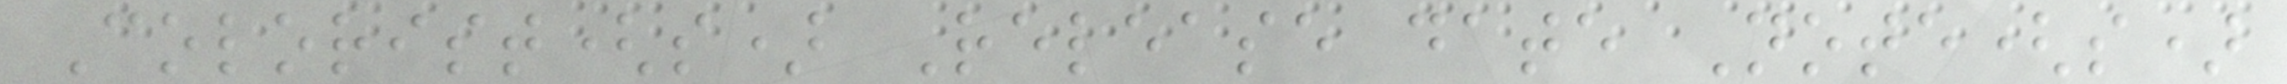Colorist(s) Release date Note(s)
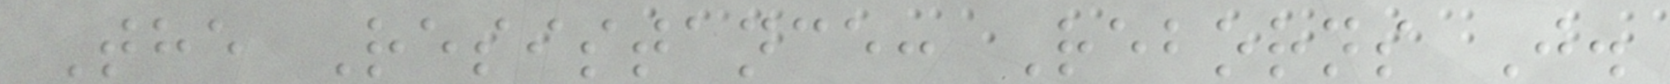The Resistance: Reborns J.
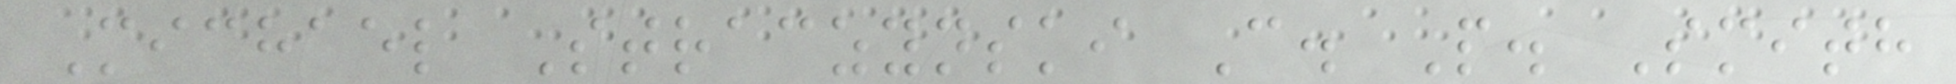Michael Straczynski C. P. Smith
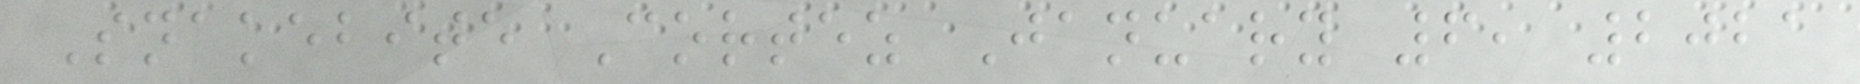Snakebite Cortez January 6, 2021
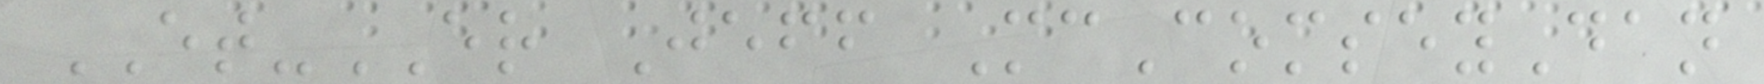ET-ER Jeff McComseyDan
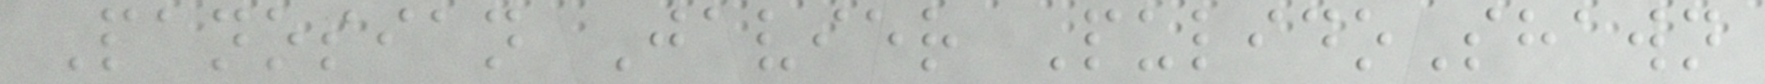Panosian Javier PulidoShawn
